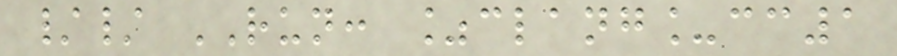// RUN: %clang_cc1
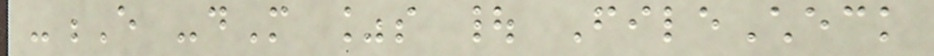-E -dM %s | FileCheck
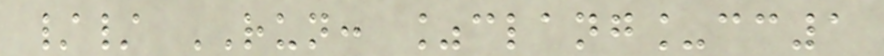// RUN: %clang_cc1
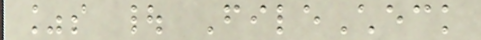%s | FileCheck
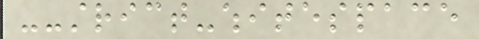--strict-whitespace
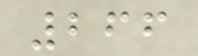266
